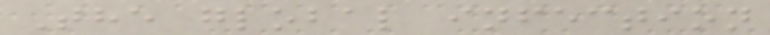The global infection
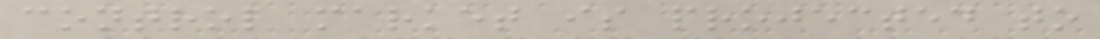control market is projected to
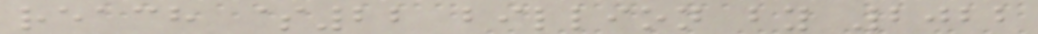reach $22 billion by 2022
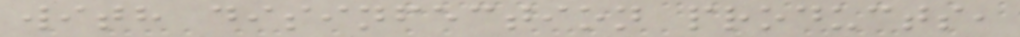with disinfection products,
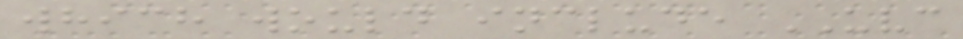which would include UVC
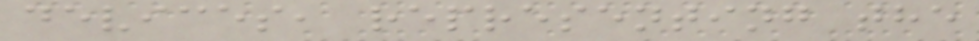devices, representing the
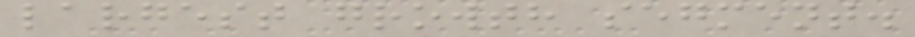largest growth segment.
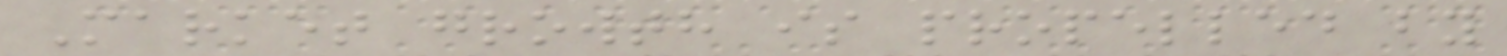Market growth is propelled by
